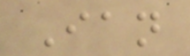Ian
